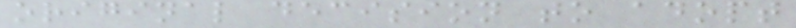original decision to adopt
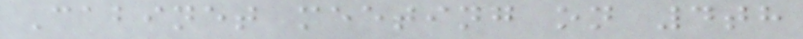Cabinet meeting on 4th
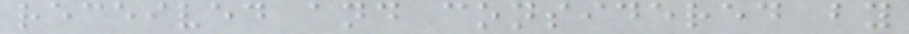received and considered by
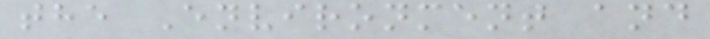the Environment and
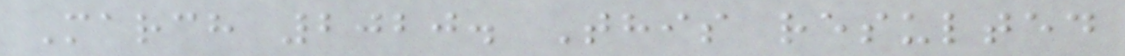March 2020. This resulted
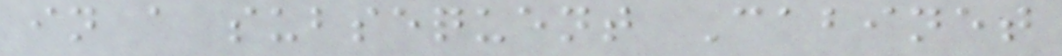in a subsequent Cabinet
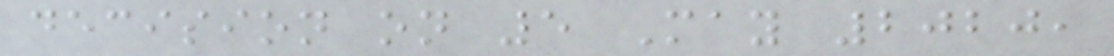decision on 5 May 2020,
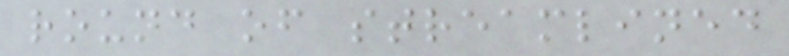round of streamlined
